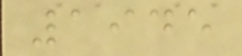1945
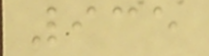935
